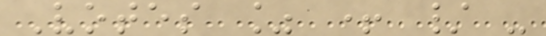Votes % + / -
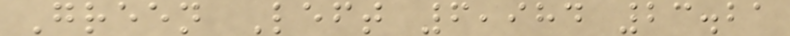Green Left 6,984 23.21
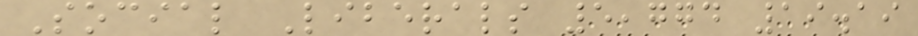Social Liberals 5,774 19.19
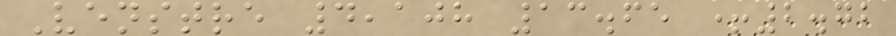Venstre 4,108 13.65 +2.72
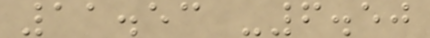11.53 -6.50
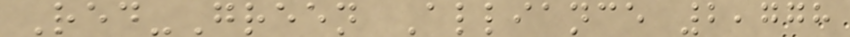Red-Green Alliance 2,778
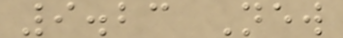9.23 New
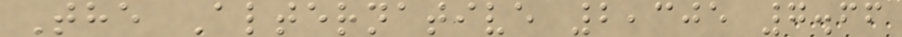The Alternative 2,305 7.66
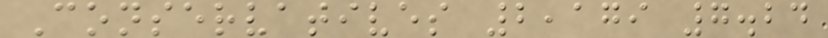Conservatives 2,179 7.24
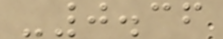-0.36
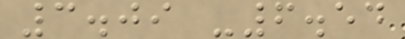3.09 -6.54
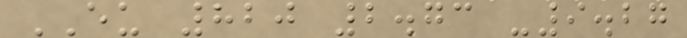EU 820 2.73 -9.27
